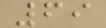69
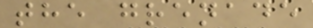the grenade
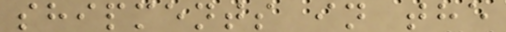shipments in the
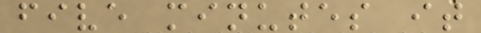five minutes it
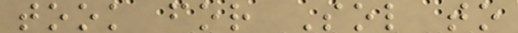took for Sol to
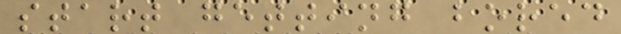start getting bored
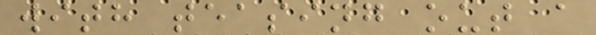with teasing out a
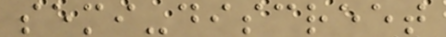semi-discreet
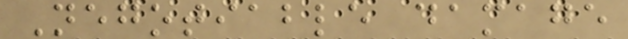Negotiable damage
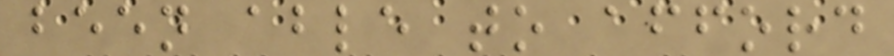been able to afford
